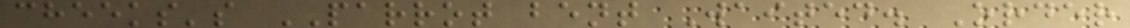cheeks's PARROT bent Waited. Order
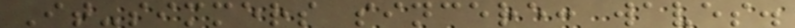It-simmers sincere: waves.
